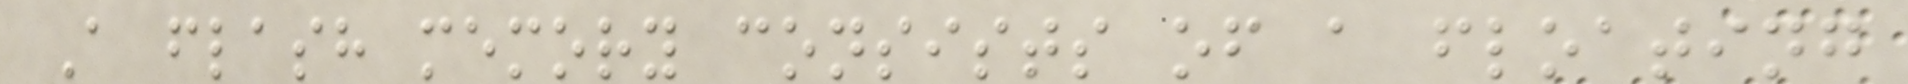A flash memory consists of a floating
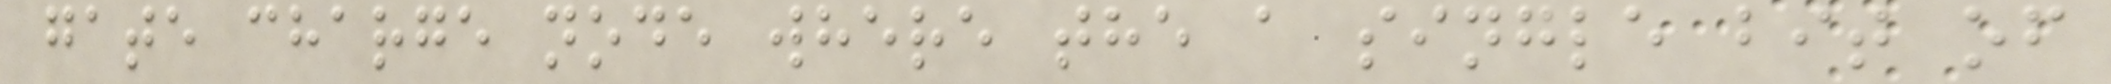gate charge node where the a single bit of
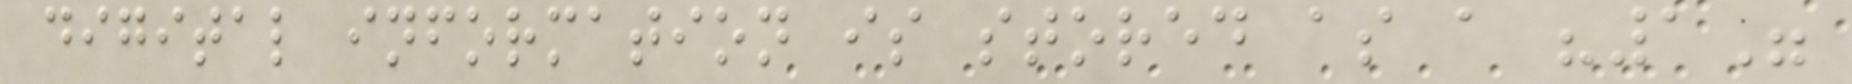digital information is stored as a "1"
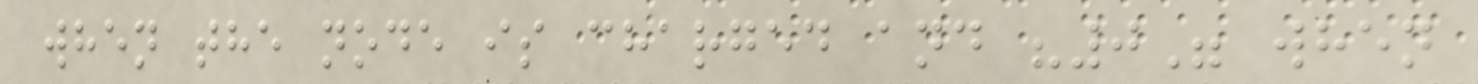when the node is charged and "0" when
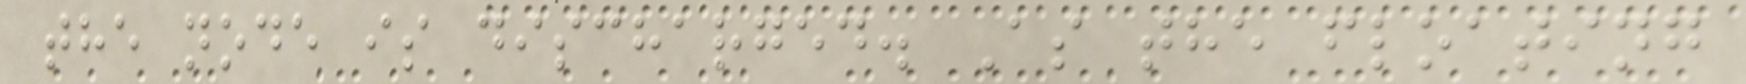the node is discharged. As the floating
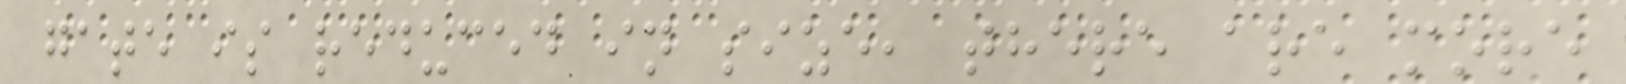gate is reduced in size, there are more
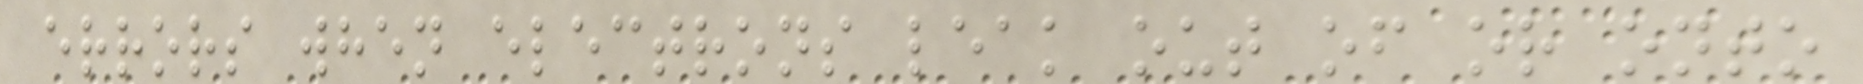errors when electrons leak out of or onto
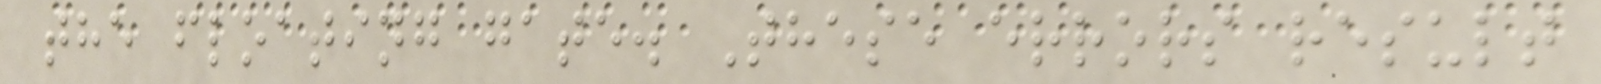the floating gate. These errors result
